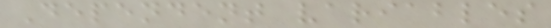Dependent variables
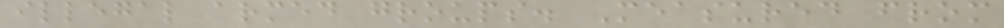illegal armed groups. Measured from
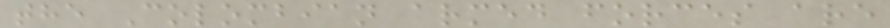the Colombian armed forces are
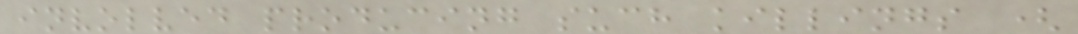involved producing such killings (
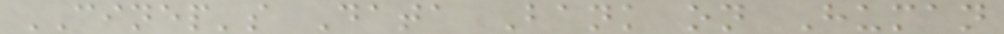CINEP's Data Bank on Human
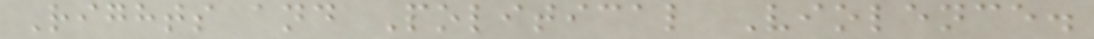Rights and Political Violence.
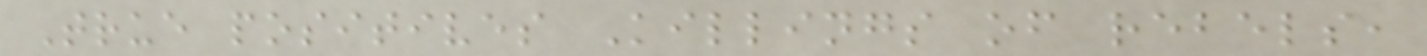True positives Killings of rebels,
